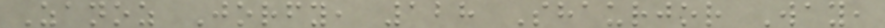Zanoz Jorfy, 128 Shaurjor Way,
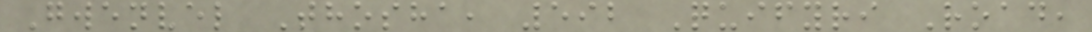Gwenvel Thosha, 592 Quifyri Road,
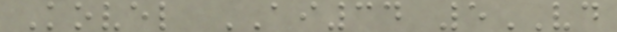Kovel AI34 5VD
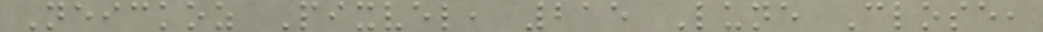Neickoz Pixvel, 215 Lune Close,
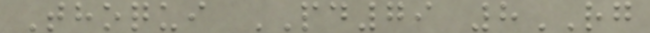Thoqui PD79 8RG
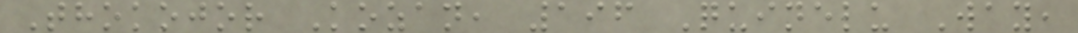Thokojor Kozan, 196 Quinelu Way,
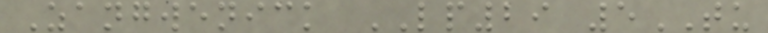Zangwenick LP29 5TU
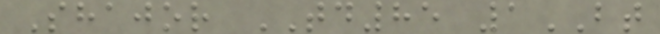Shajor TD85 1BT
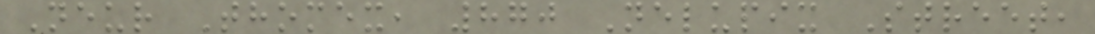Neur Thomex, 870 Nelupix Street,
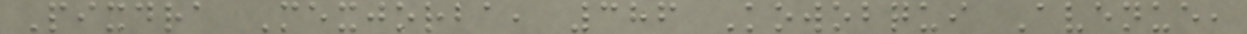Pixdra Mexjorba, 386 Kowobqui Avenue,
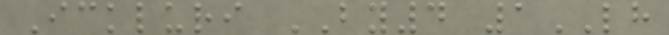Ickluri BY4 1LH
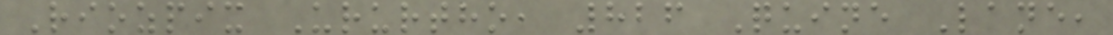Riozpix Ururtho, 826 Quine Lane,
